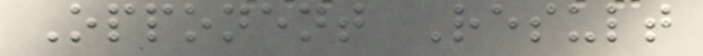Opponent Result
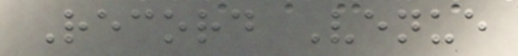Record Venue
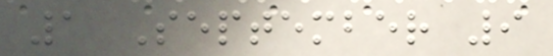1 September 9
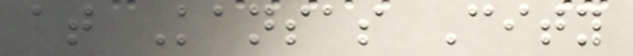at Kansas City
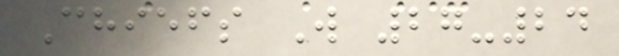Chiefs W 27-24
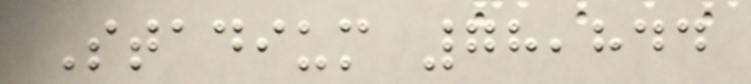Stadium 78,844
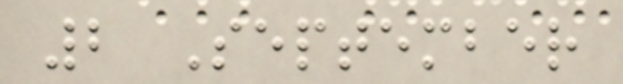2 September
